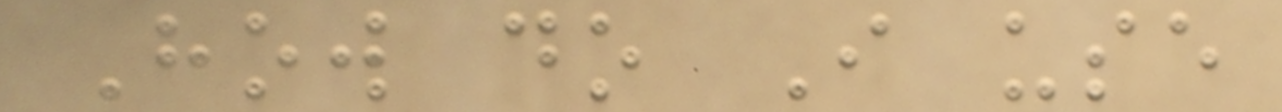How do I use
